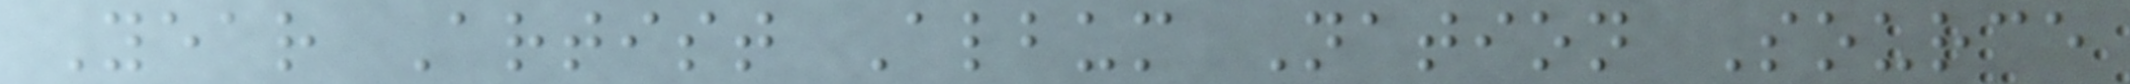Year Artist Album Nation Source
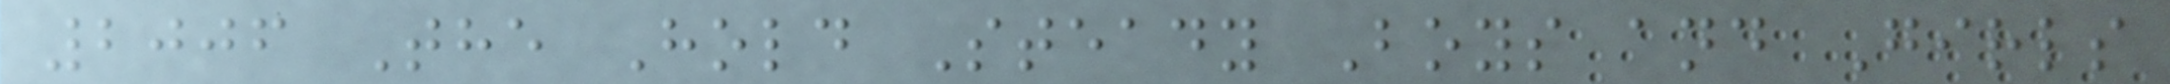2006 The Hold Steady Boys and Girls
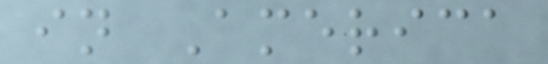in America
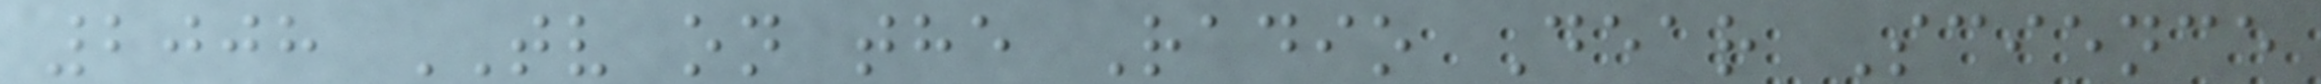2008 TV on the Radio Dear Science
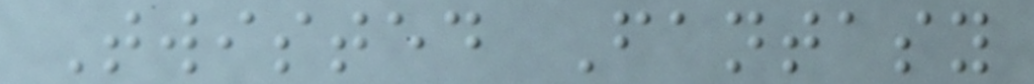Twisted Fantasy
